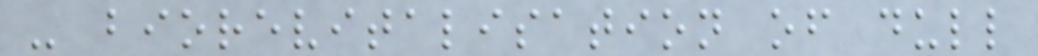- biorevitalisation of dull
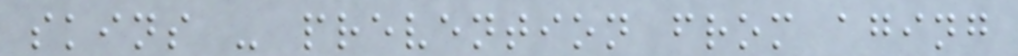skins - prevention from aging
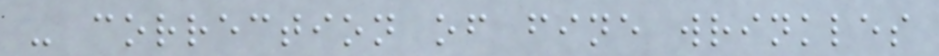- correction of fine wrinkles
